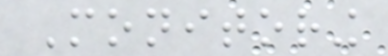Monitoring
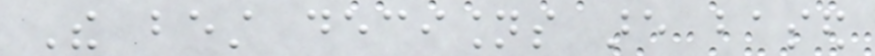The best decisions are based
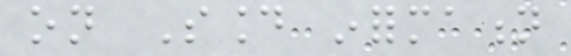on Sound information
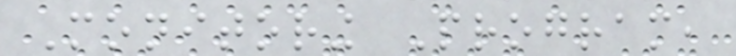Monitoring Program,
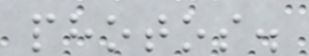photos.
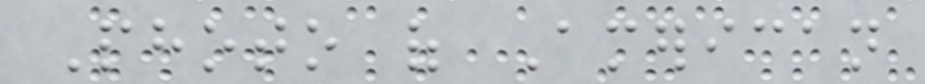Photo of American
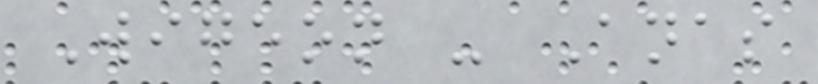Wigeon - Anas
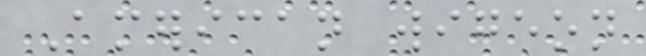American wigeon
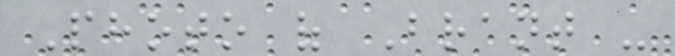Photo of Brant -
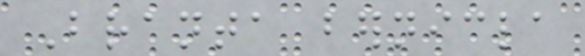Branta bernicla
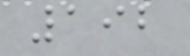192
